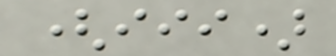(iii)
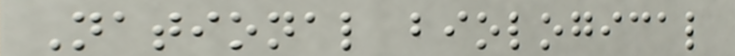National biological
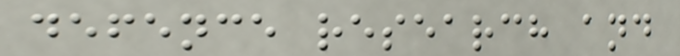defence research and
